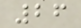26
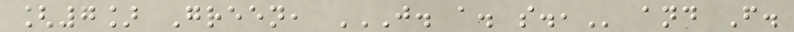[7] Green, J. A. S., and F.
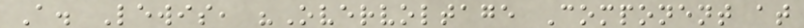A. Lewis, "Overvoltage Component at
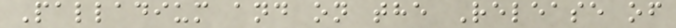Palladium and on the Release of
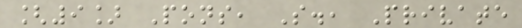[9] Pons, S., Private
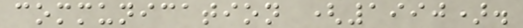communication (1990).
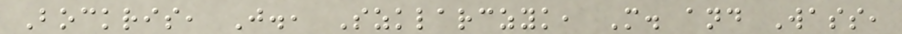Bockris, J., Szklarczyk, M. and Wass,
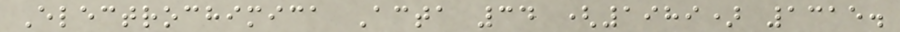Electrochimica Acta 34 (1989) 1315.
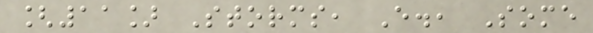[11] Storms, E., Some
